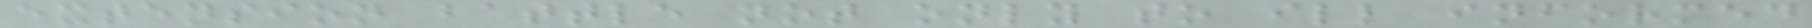extension battle not only to ill informed
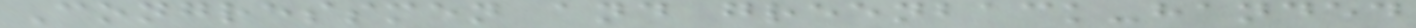Congressmen and greenback-handed
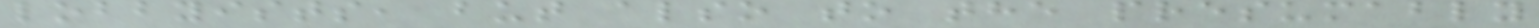lobbyists, but also to the presumably
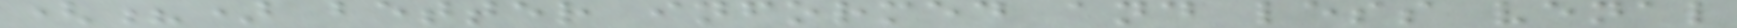(?) better informed and less venal
